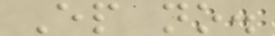Ep no.
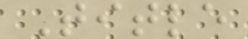Title
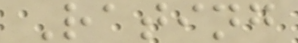Rating
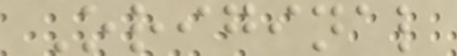Original
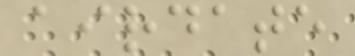airdate
